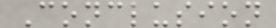Conclusion
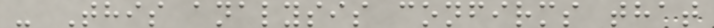- This analysis confirms that
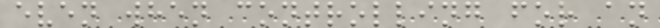even when controlling for an
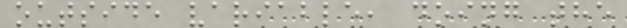outside variable, doing the
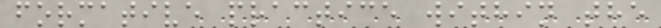formative practice within the
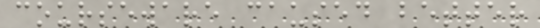courseware caused better
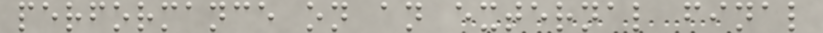performance on an external final
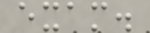exam.
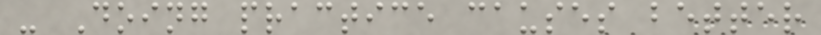- Doing practice causes better
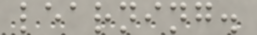learning.
